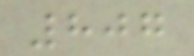807
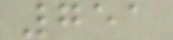751
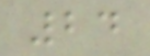24
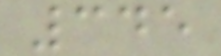345
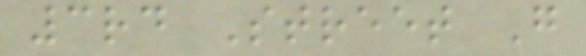3rd Street G
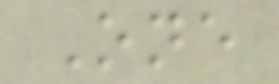One
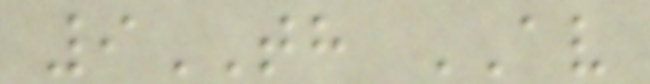9TH AV
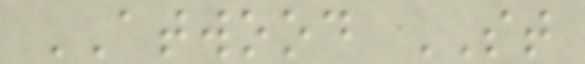ATWOOD ST
